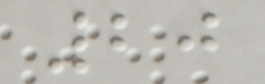20
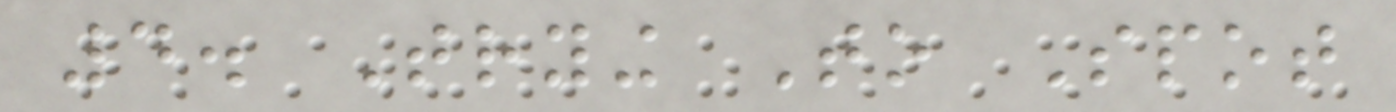4. Trying To Spot
